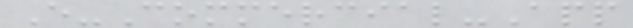E-Commercial-App
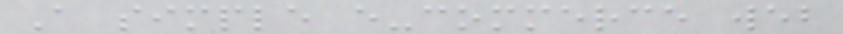A simple e-commerce web
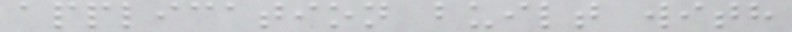application built with
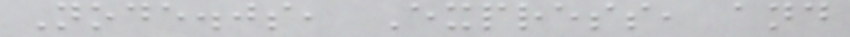Node.js, Express, and
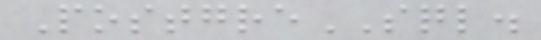PostgreSQL.
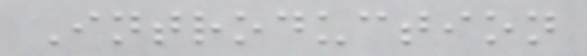Introduction
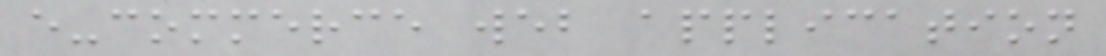e-commerce web application
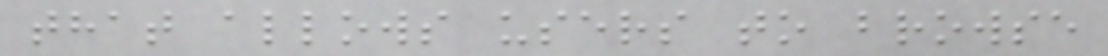that allows users to browse
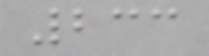233
